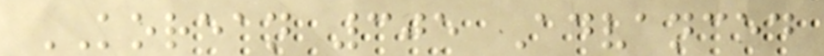KOREAN 305 Advanced
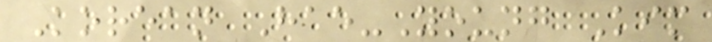Korean Hae-Young Kim
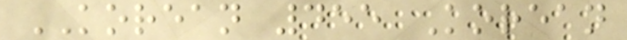KOREAN 455 Korean
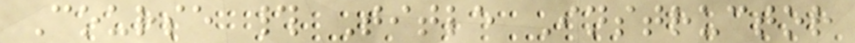Course # Title Instructor
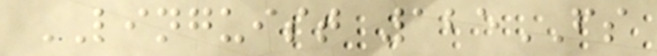LINGUIST 125FS
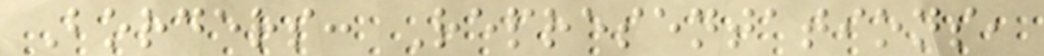Borders: Representations,
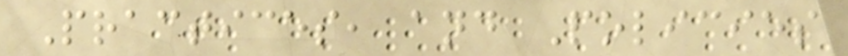Practices, and Policies
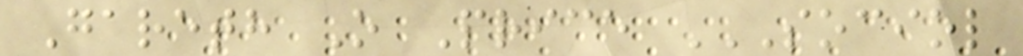Gareth O Price SOCIOL
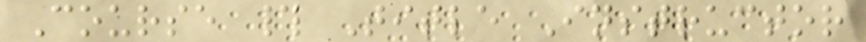Course # Title Instructor
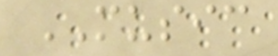MUSIC
